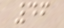46
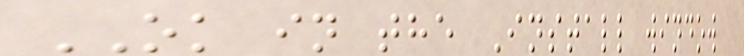OK in the Install window
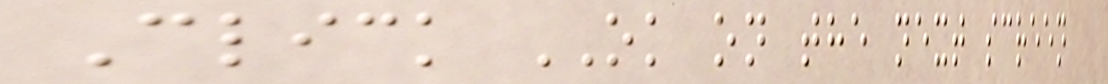Click OK on the next screen
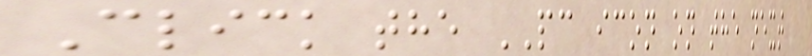Click the PC icon on the next
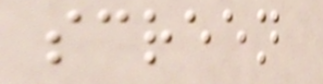screen
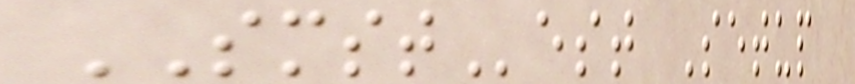SMSTest Setup
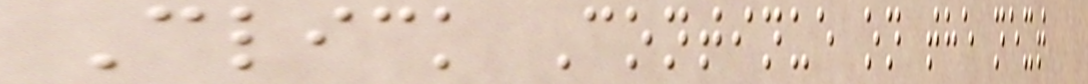Click Continue on the next
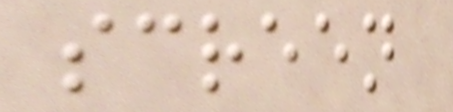screen
